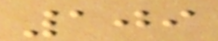109
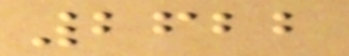2622
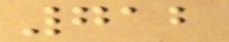712
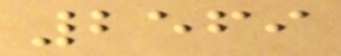2569
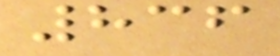836
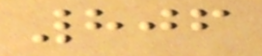806
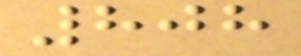808
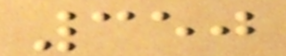350
